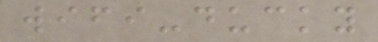wifi-ducky
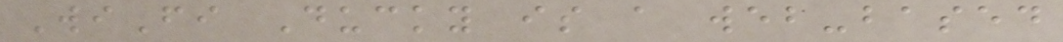WiFi Ducky is a web-based
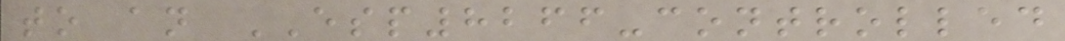to an ESP8266-controlled
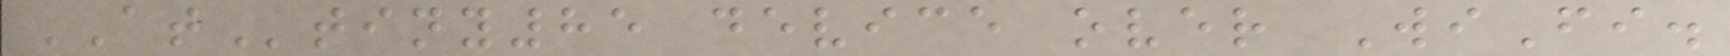ATtiny85 device over WiFi.
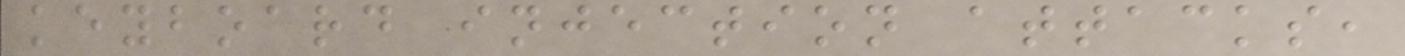keyboard injection attacks,
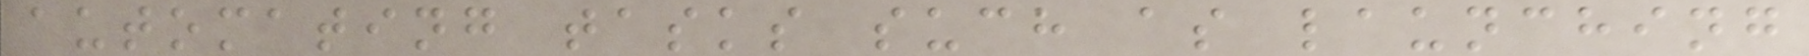automating tasks such as launching
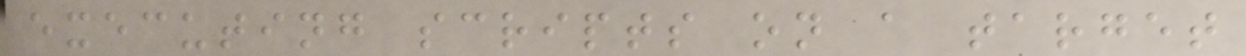executing scripts on a target
